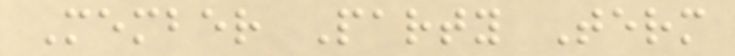Member Party Term
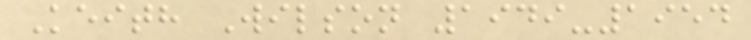Keith Wilson 1949-1954
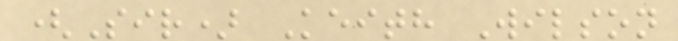(Sir) Keith Wilson
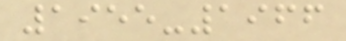1955-1966
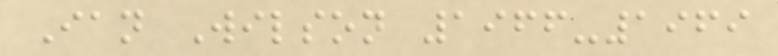Ian Wilson 1966-1969
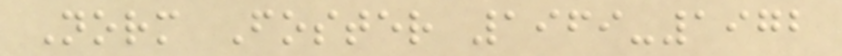Norm Foster 1969-1972
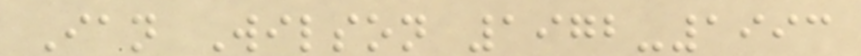Ian Wilson 1972-1993
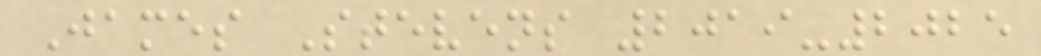James Stevens 2019-2025
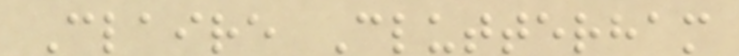Claire Clutterham
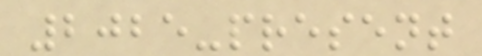2025-present
